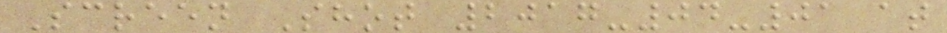Screen Shot 2017-04-01 at
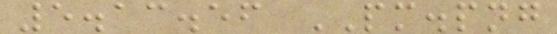5.13.56 PM.png
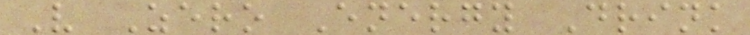V Zero Energy Drink
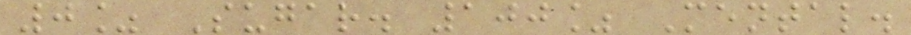0% Sugar. 100% Mental.
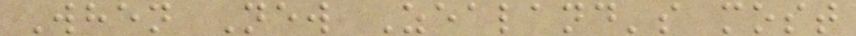When New Zealand's most
